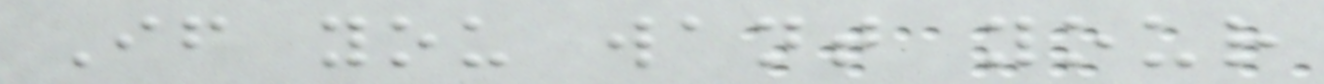If you want your
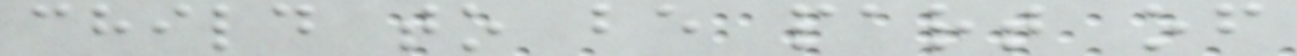child to be part of
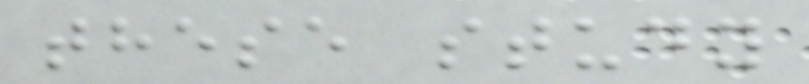these study
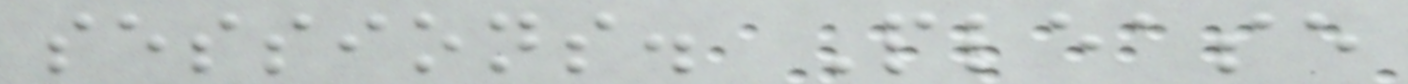sessions. Please
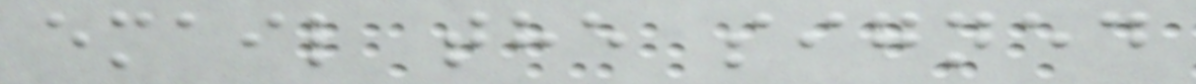email the signed
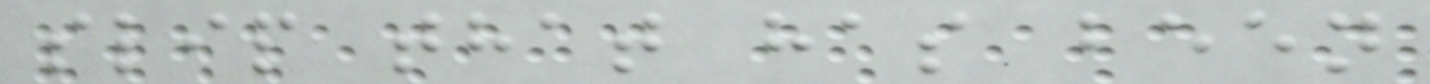slip that has been
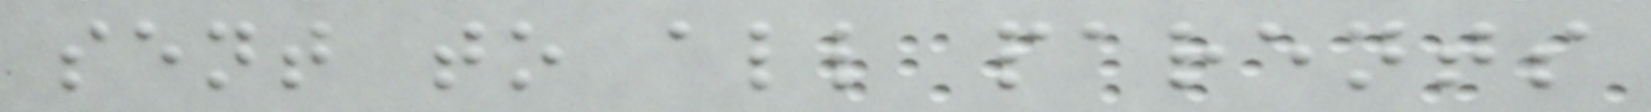sent to all parents
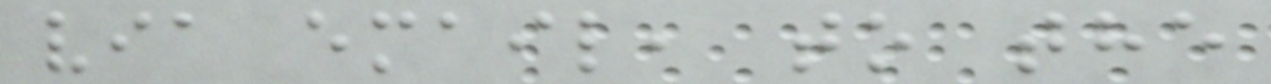via email, to the
